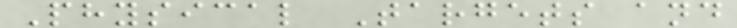Physical Targets and
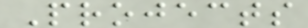Projects
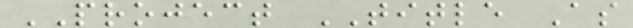PROJECT TITLE As
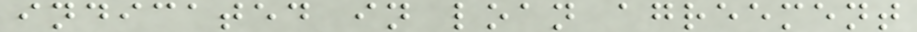indicated in loan agreement
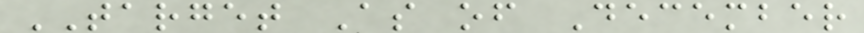TARGET As of December
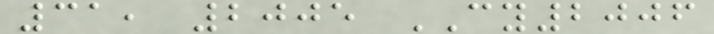31, 2005 CY2006
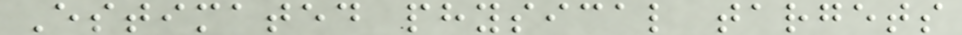Estimated physical targets
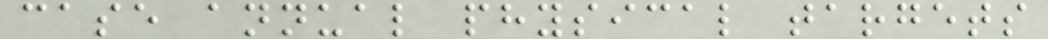case annual physical targets
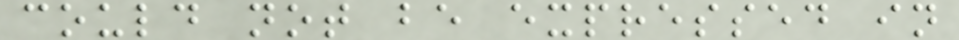could not be expressed in
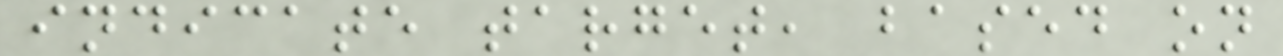indicate target, based on
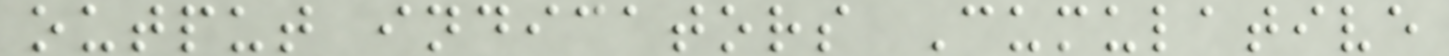output indicators Cumulative
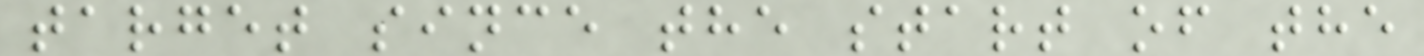target since the start of the
